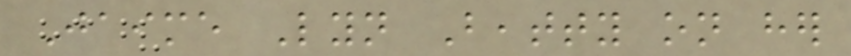Jaime Lyn Beatty on her
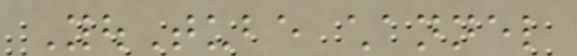YouTube channel
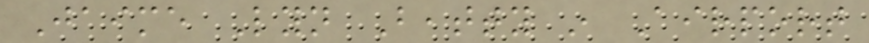Jaime Lyn Beatty in Airport
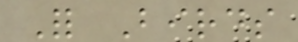For Birds
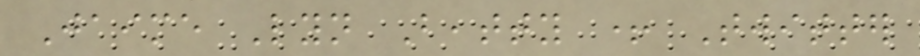Jaime Lyn Beatty + Twitter
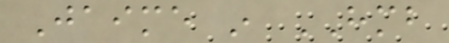Jaime in HMB
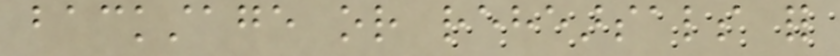backstage or rehearsals for
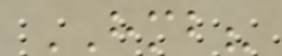HMB?
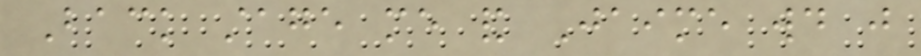Back stage me and Jaime would just
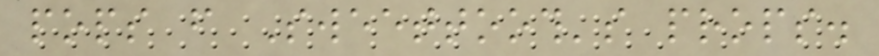pops from Sweettooth's props.
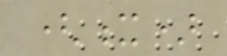(x)
